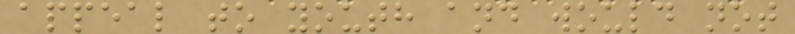appeal to youth and would not
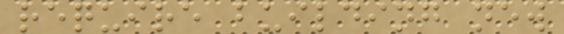require building new
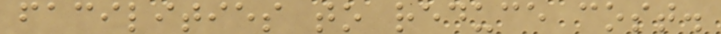facilities to reduce cost.
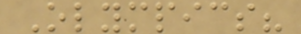Olympics?
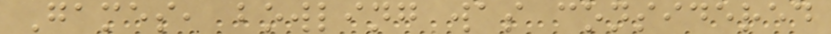Games, bowling was considered
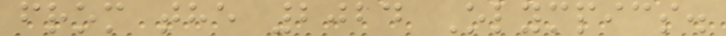from the 2024 Olympics.
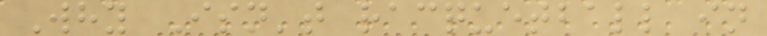Why Isn't racquetball in
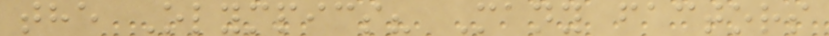the Olympics? Many factors
